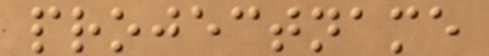projectname
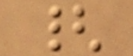{
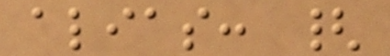alias: {
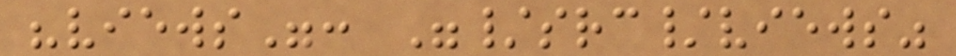"views": "/src/views"
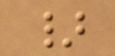}
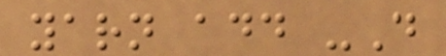yarn add -D
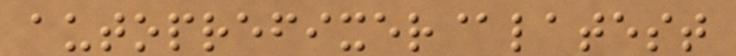autoprefixer@latest
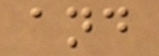and
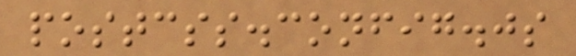postcss.config.js
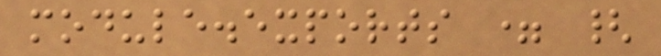module.exports = {
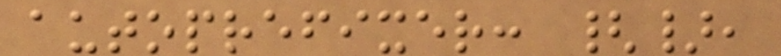autoprefixer: {},
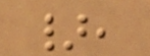},
